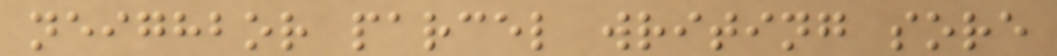neighbor parcel writing sore
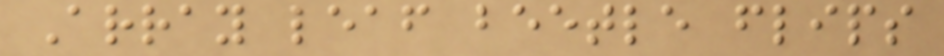Array leaf beetle flips
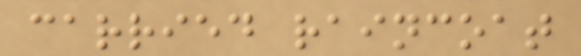carried raincoat
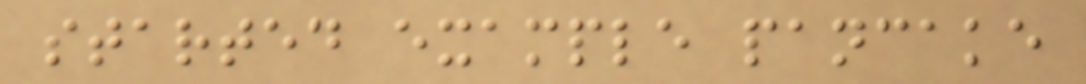started example pancake
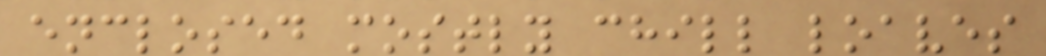enclosed mostly chill loaves
